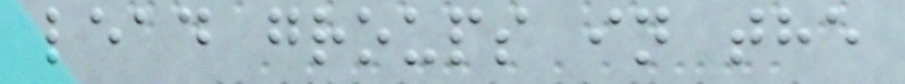lead groups in the
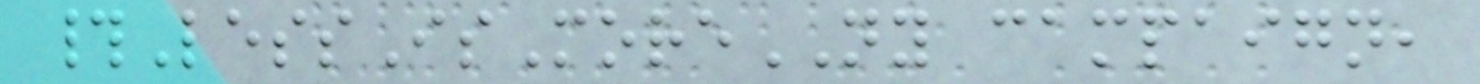#LessIsMoreNY campaign,
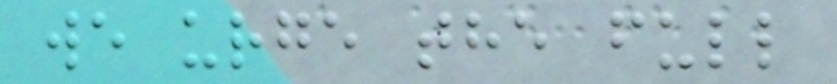we urge the full
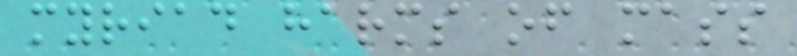myriad harms of mass
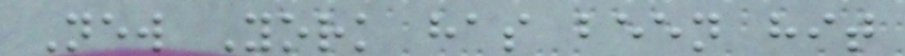New York has been hit
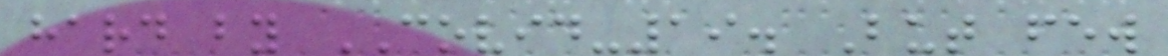hard by COVID-19. But few
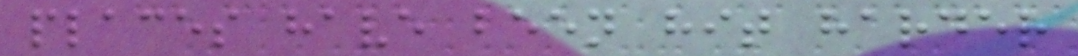places have been hit harder
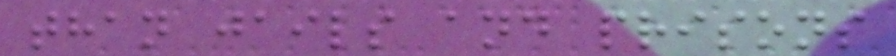than jails and prisons
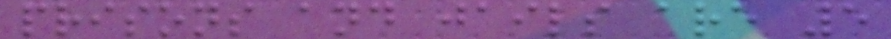prisons and jails are 5
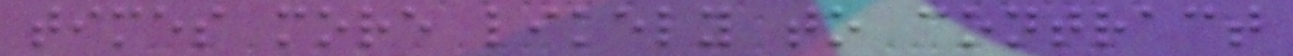times more likely to contract
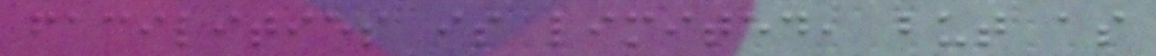facilities is limited, but as
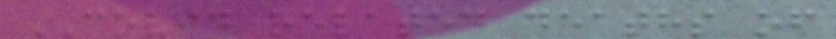COVID related deaths of
